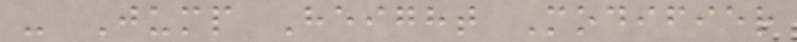- Jump Height Modifier
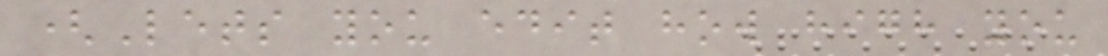(Lets you edit how high you
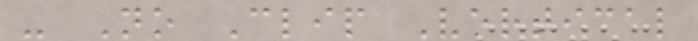- No Clip Vertical
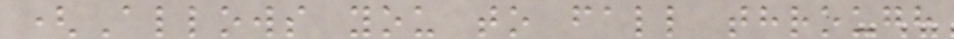(Allows you to fall through
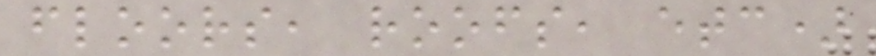floors, roofs, etc)
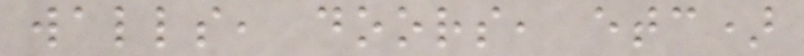walls, doors, etc)
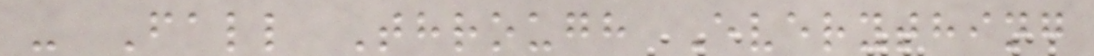- Fall Through Everything
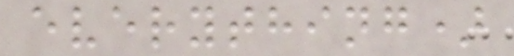everything)
